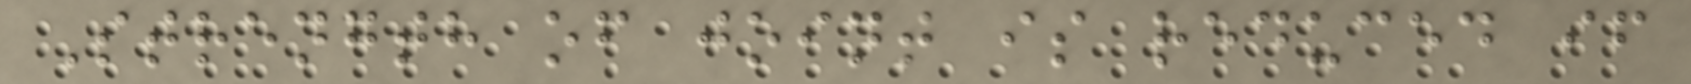Strength of joint is reduced if
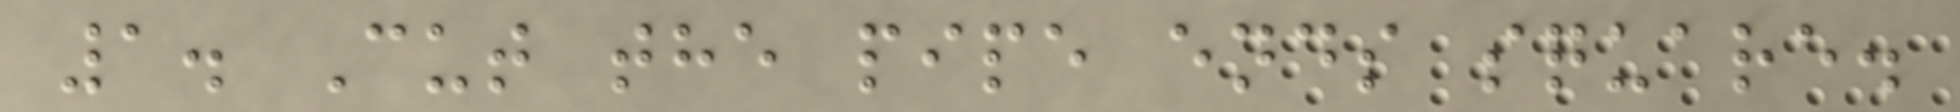1. Cut the pipe ends square.
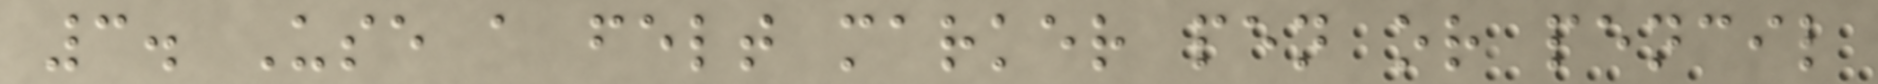3. Use a felt marker pen or pencil
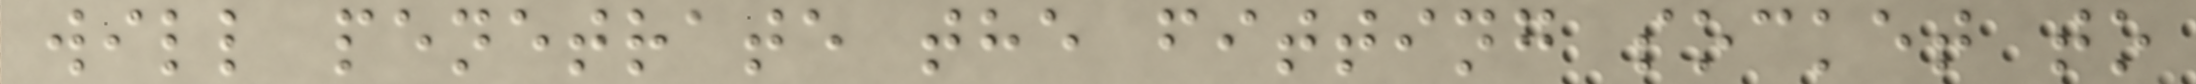will penetrate the fitting socket to
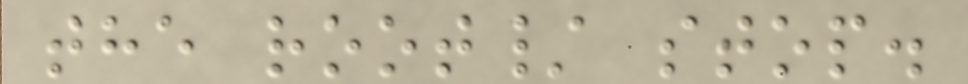the root/ stop.
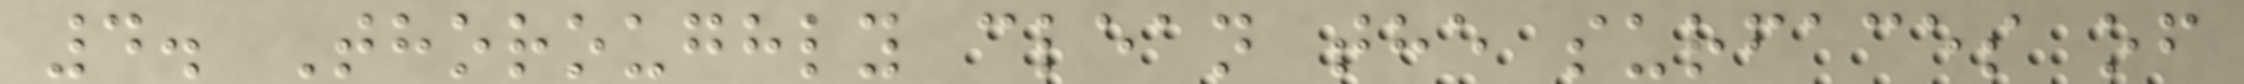4. Thoroughly clean the surfaces of
